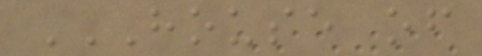HOUSE OF
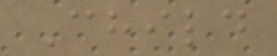Child
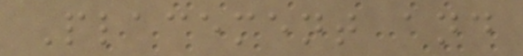Placement and
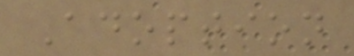Adoption
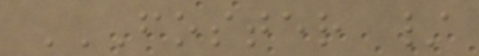FOSTER /
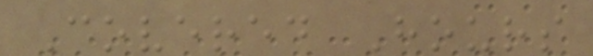Covered Hours
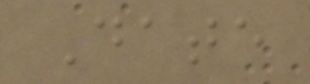Date
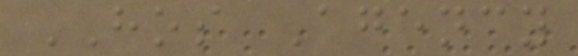HOS Agency
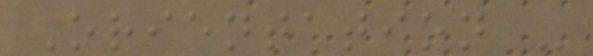Orientation -
